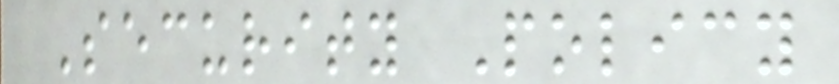Security Policy
